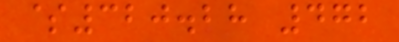$320.28 472
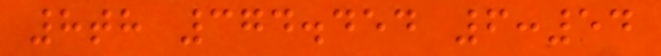8th 374.454 6:54
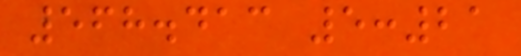568.413 5:21
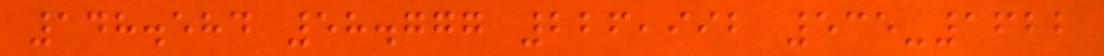148.584 58.777 226,992 535-1622
